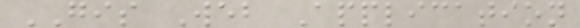GIS Web Application
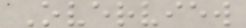Overview
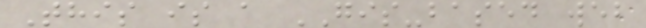This is a GIS-based web
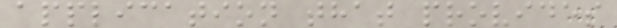application that provides
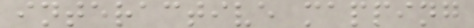interactive mapping
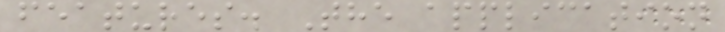features. The application
